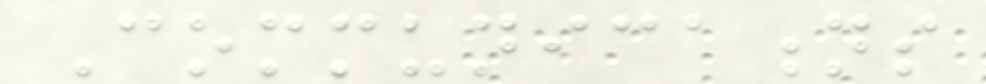Communications
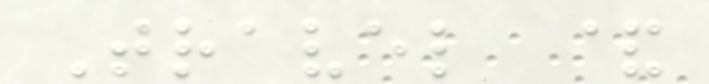Travel &
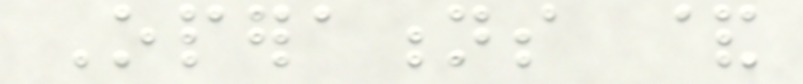Operations &
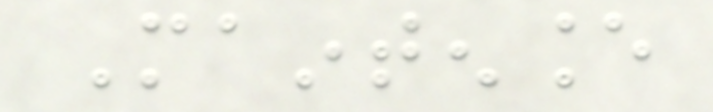Maintenance
